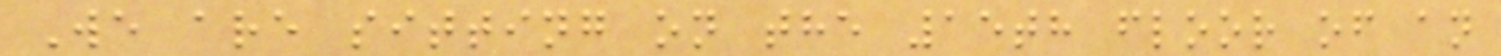We are sitting on the 15th floor of an
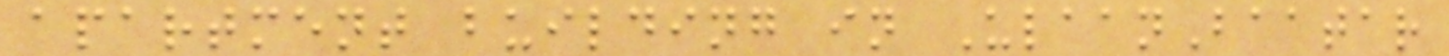apartment building in UlaanBaatar
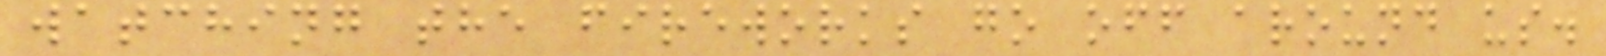watching the fireworks go off around us.
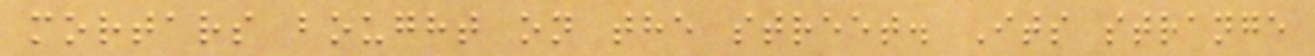mortars bought on the street. Its strange
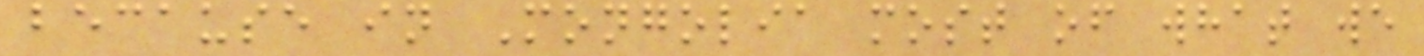because in Mongolia most of what we
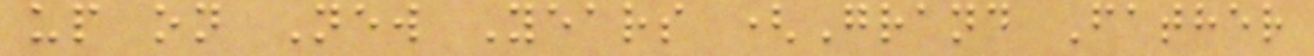up on New Years (Grand Father
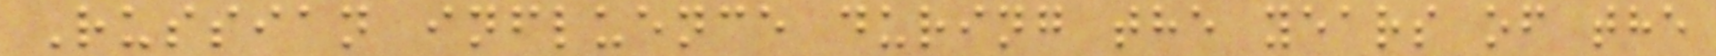Russian influence during the years of the
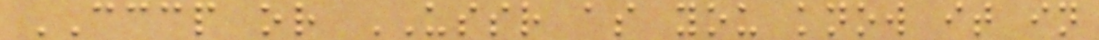CCCP or USSR as you know it in
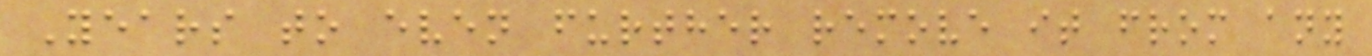Years to even further remove it from any
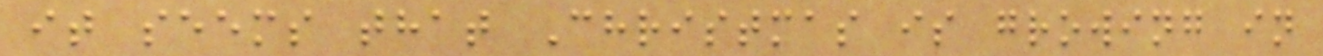it seems that Christmas is growing in
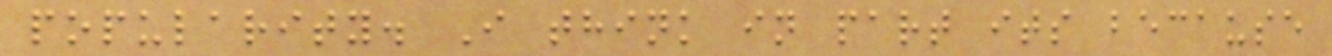popularity. I think in part its because
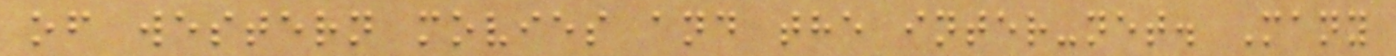of western movies and the inter-net. Many
